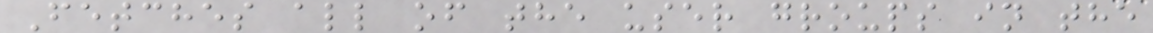Fetches all of the user groups in the
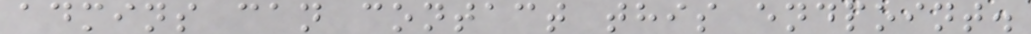admins can contact this endpoint.
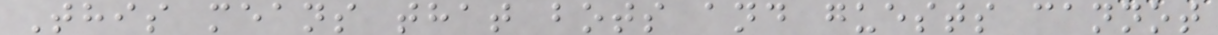This means that bots and guests cannot
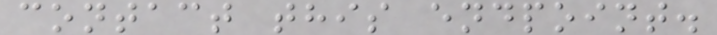contact this endpoint.
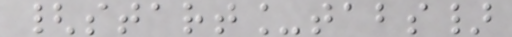{start_tabs}
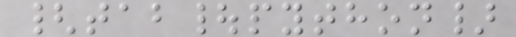{tab|python}
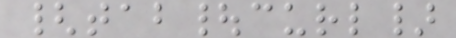{tab|curl}
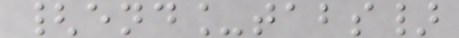{end_tabs}
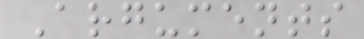Arguments
